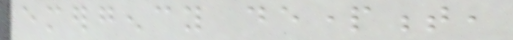emergency department,
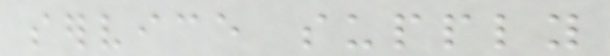service supply
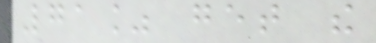71% get the
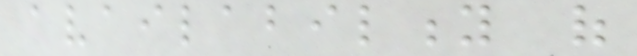availability of
